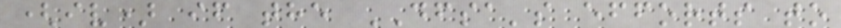(iv) if the DFSA's efforts to
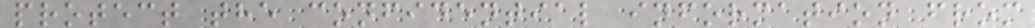protect the confidential information from
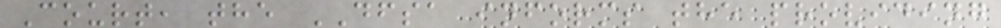Court, the DFSA informs the providing
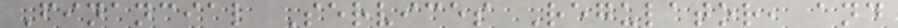Financial Services Regulator, and
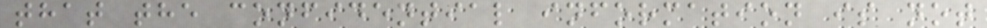that the confidential information is not
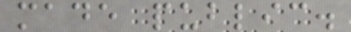made public.
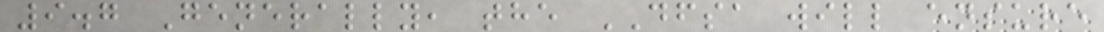9.7 Generally, the DFSA will ensure
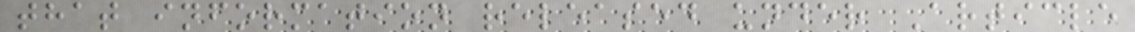that information released under Article
